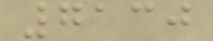7130
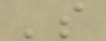's
